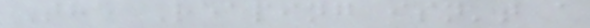The Reaping isn't a
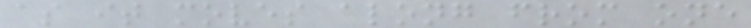as it moves along from one
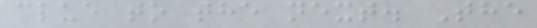clue to the next. The
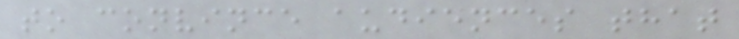to convince audiences that
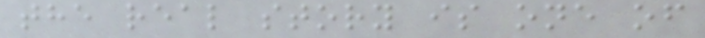the real story is one of
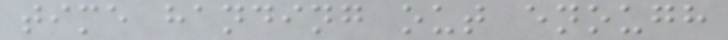time handing out enough
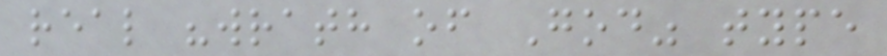real "wrath of God" type
